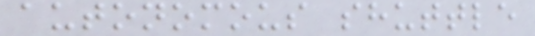autonomous shuttle
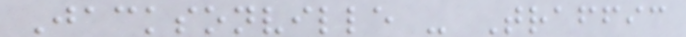Jacksonville - Traffic
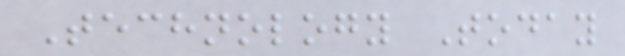Technology Today
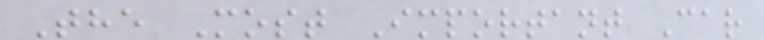The Most Important Car
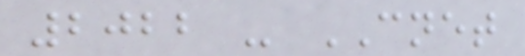2022 - CNET
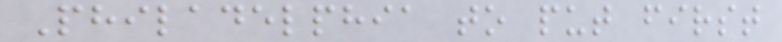Philadelphia to put first
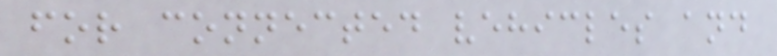for connected vehicles and
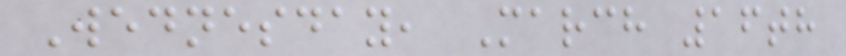Wednesday, March 16th
